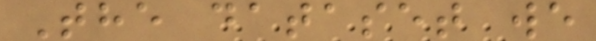The dataset we
